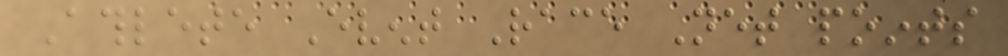Athlete Event Race Net points
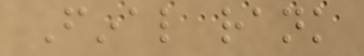Final rank
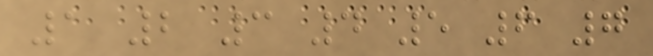1 2 3 4 5 6 7
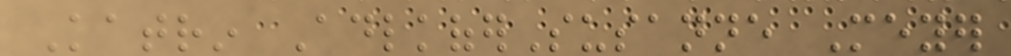Katrin AdlkoferSusanne Meyer
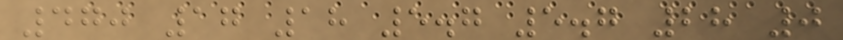470 17 18 5.7 5.7 28 0
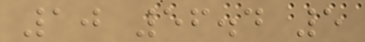10 56.4 5
